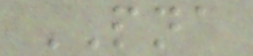PNA
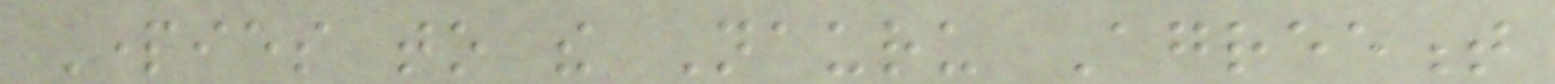Parties to the Nauru Agreement
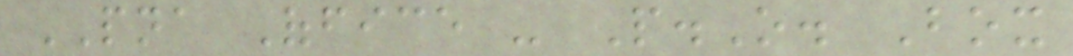PNA Office - P.O. Box
